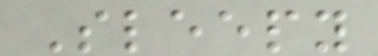Sleepy
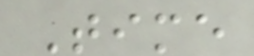Time
